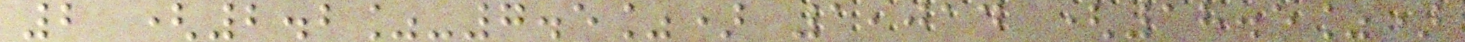2 (2.2%-7.5%) 1,014 (18.5%)
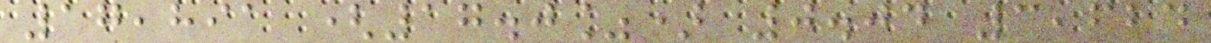17,891 (17.0%) 0.04 3,624
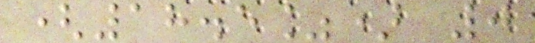(18.5%) 0
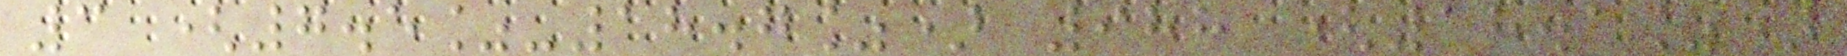3 (7.5%-18.7%) 988 (18.1%)
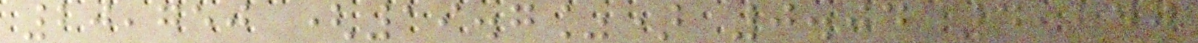20,750 (19.7%) 0.04 4,247
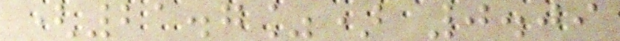(21.7%) 0.09
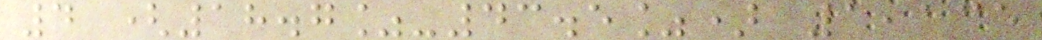4 (18.7%-43.5%) 1,135
